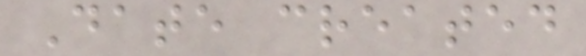Date created
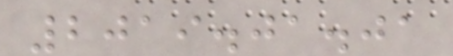2019.01.01
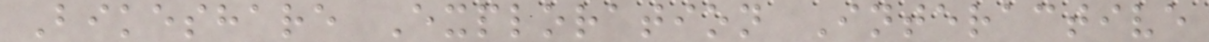Bikeshare Exploration Interactive
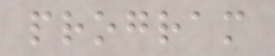program
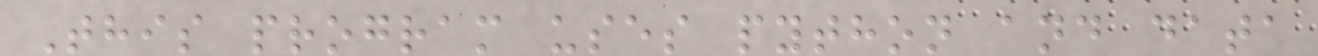This program uses python and data
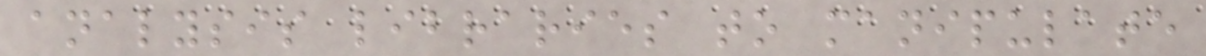analysis libraries to manipulate
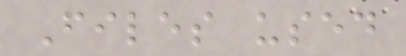Files used
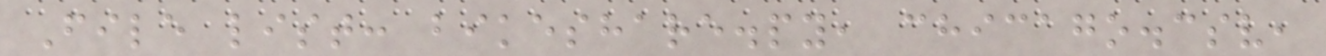File list: bikeshare.py, chicago.csv,
